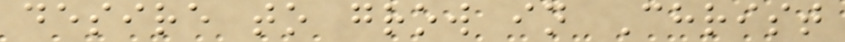desire to grow in Christ
